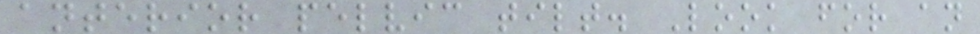anterior pelvic tilt. Look for an
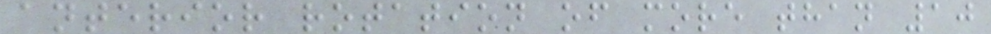anterior rotation of more than 10
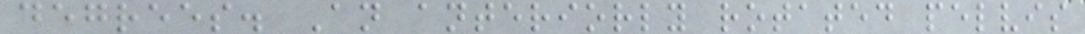degrees. An anteriorly rotated pelvis
